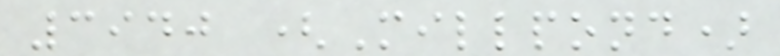3940 (Millpond)
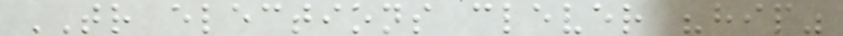TR elections clever "hip"
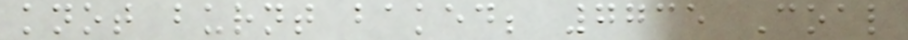knot burnt baked; 7735 Coal
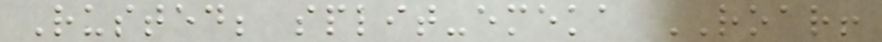Rusted; split-emeka ROAR!
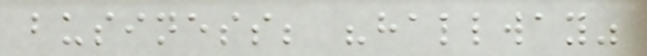business; "hallway"
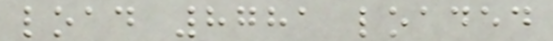load 8781 loaded
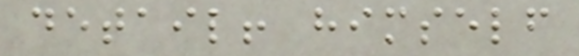detail! himself
